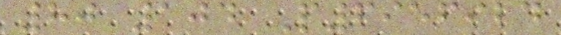80 104 P6956924
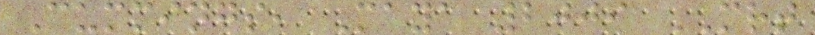Cummings, Maya 2009 MRT
